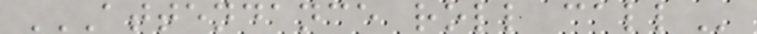ATTENDANCE ROLL CALL
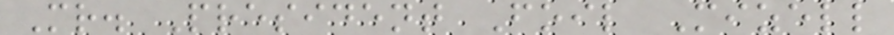Mr. President Foil Mizell
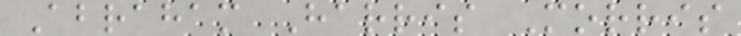Abraham Harris Morris
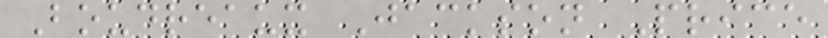Boudreaux Jackson Price
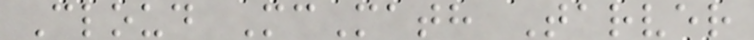Cloud McMath Tarver
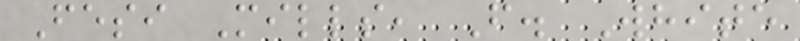Fesi Mills, F. White
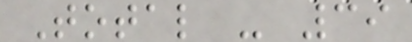Total - 39
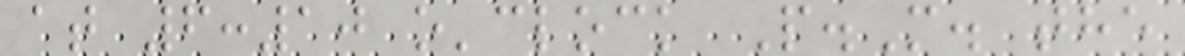at 6:10 o'clock P.M. the
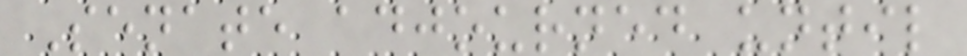Senate adjourned until
